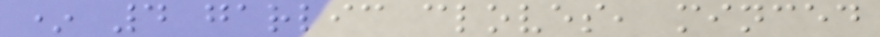* 4 garlic cloves, minced
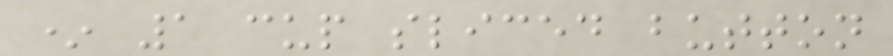* 1 cup sliced button
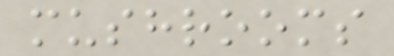mushrooms
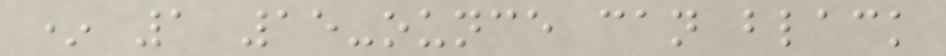* 1 15-ounce can black
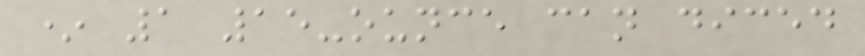* 1 15-ounce can diced
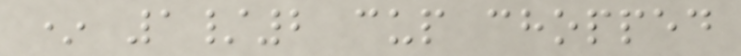* 1/2 cup chopped
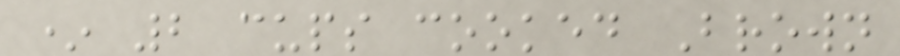* 2 cups cooked Brown
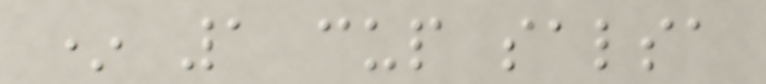* 1 cup salsa
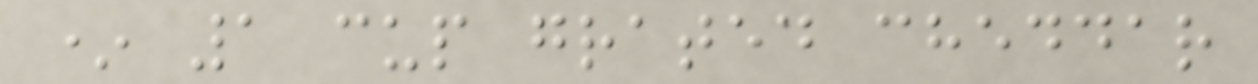* 1 cup grated cheddar
